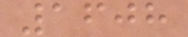1608
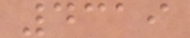4319
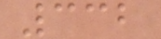332
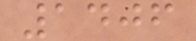1406
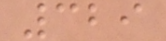329
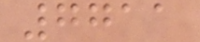7711
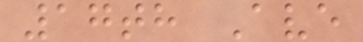17th Ave
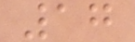17
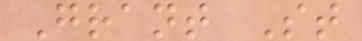Grant St
